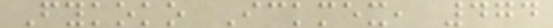Fykoko Ickmex, 474
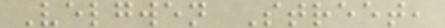Velgwen Street,
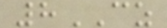8CZ
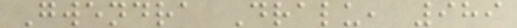Gwendra Dralu, 989
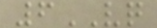6VQ
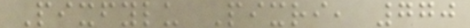Pixfylu Pixri, 770
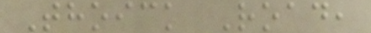Thoick Road,
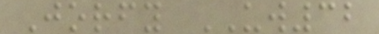Jorfy UW32
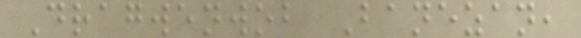Dragwenwob Banezan,
